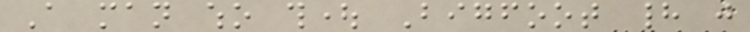A man who thought Bigfoot had just
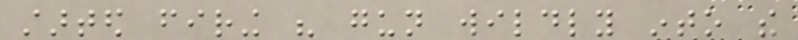started firing his gun wildly into the
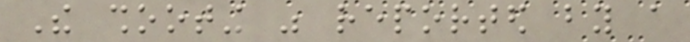The shooting was reported by a
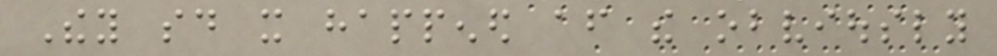They said it happened after the obviously
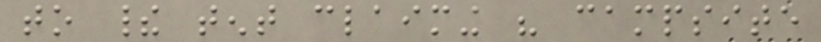to their tent claiming his campsite
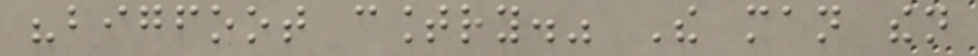"bigfoot country." The man then
